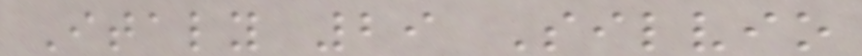Italy 29 Silvio
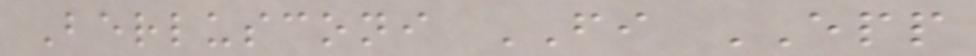Berlusconi FI EPP
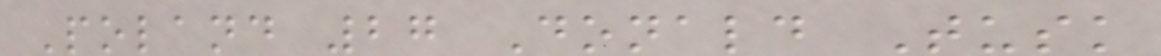Poland 27 Donald Tusk
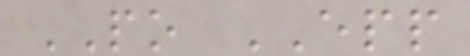PO EPP
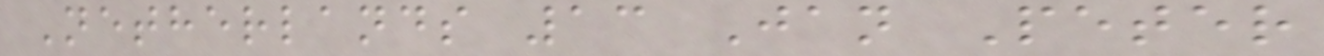Netherlands 13 Jan Peter
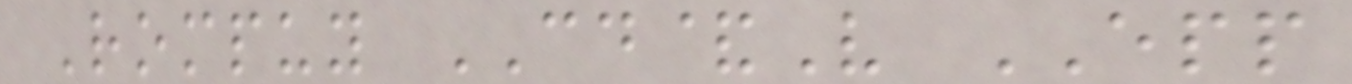Rompuy CD&V EPP
